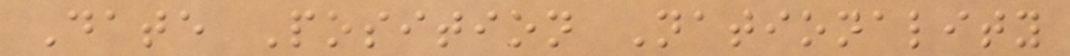Date Position Nationality
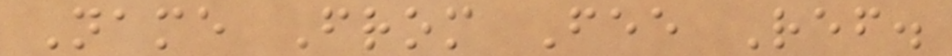Name From Fee Ref.
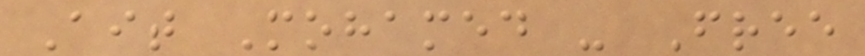Ait Mohamed - Free
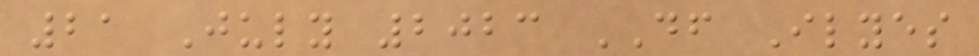21 July 2023 DF Ilyes
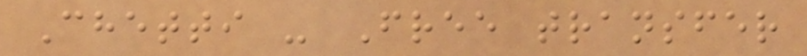Chetti - Free transfer
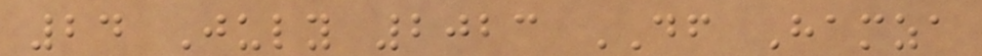24 July 2023 DF Hamza
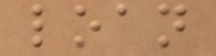loan
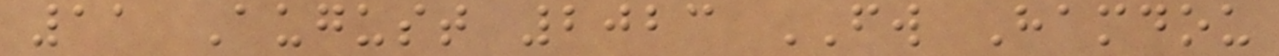11 August 2023 FW Hamdou
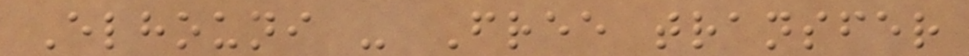Elhouni - Free transfer
